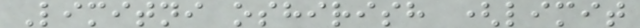Limitni oshirish (limit
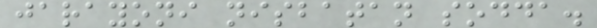jarayoni nisbatan sodda.
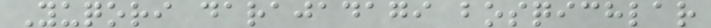Yuqori darajadagi bosqichlar
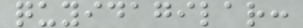quyidagilar:
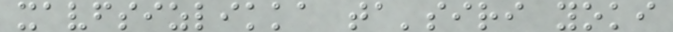xavfsizlikka ta'siri yoki
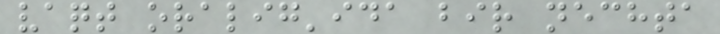vaqt oralig'ida bir nechta
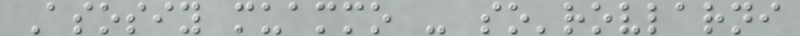Asosiy muammo - so'rovlarni
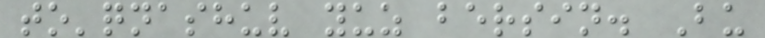to'qnashuv yuz bersin. Bu
